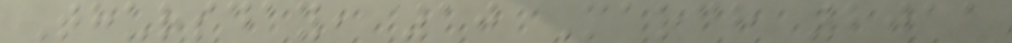Thursday, 10 March 2011
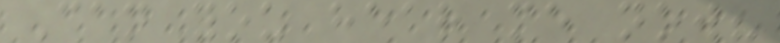Can you hear me now?
